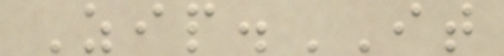Zip.IT
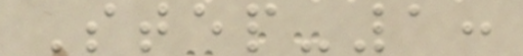Step-1:
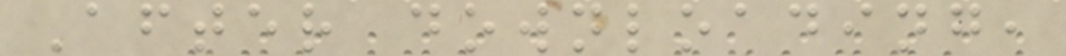After downloading,
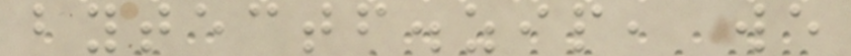bytectf.zip, we
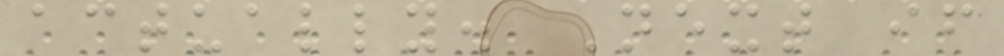actually. Next if
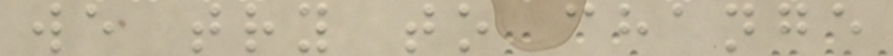we try to change
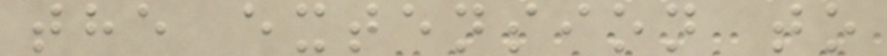the extension to
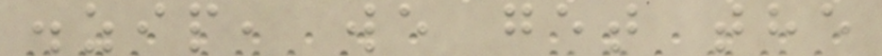.zip, we get the
